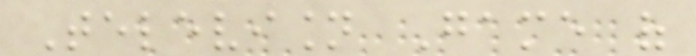Television Game of
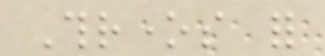Thrones for
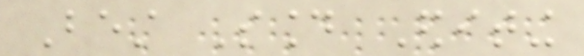Best Sound Editing
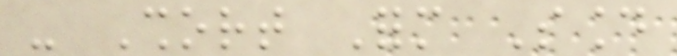- Short Form Sound
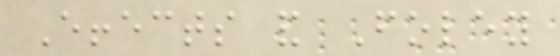Effects and Foley
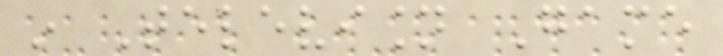in Television Game
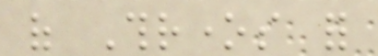of Thrones for
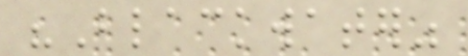"Blackwater"
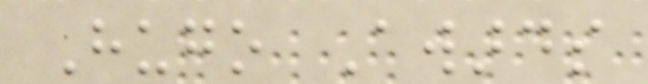Hugo Awards
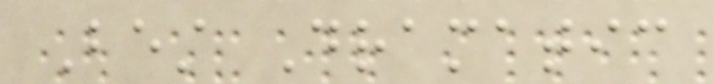Best Dramatic
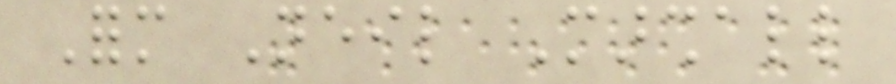Form Neil Marshall
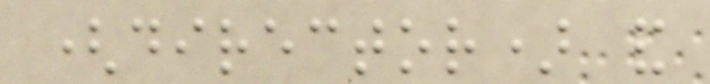(director) and
